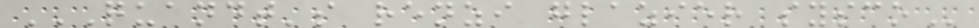QUANDT'S RENZI GLAZIER SYSCO
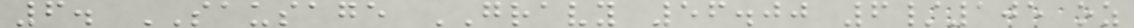6. SAUSAGE GRAVY 56.00 6/105 oz
